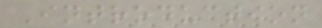Introduction
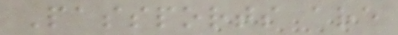Passports are
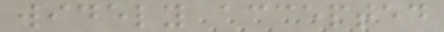widely accepted
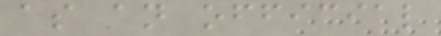as an official
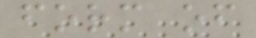form of
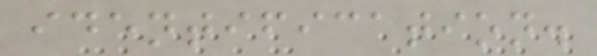identification.
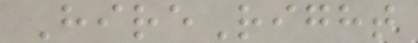HireRight
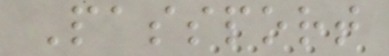Passport
